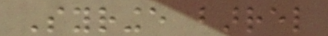Syringe barrel
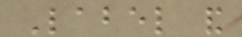Label and
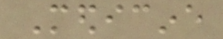Medicine
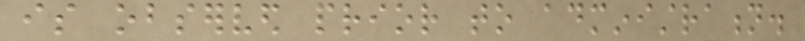is observed prior to administration.
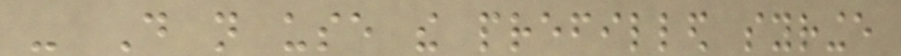- Do not use the prefilled syringe
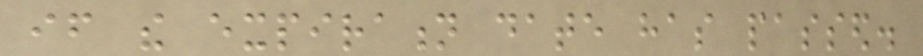if the expiration date has passed.
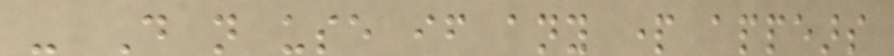- Do not use if any part appears
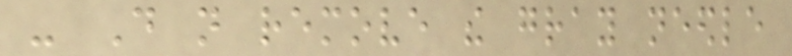- Do not remove the gray needle
